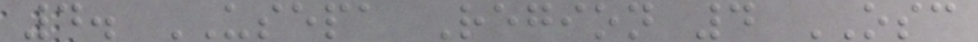4. USEPA Region 4 OSC
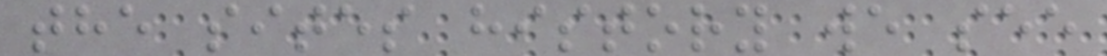the sites history we see
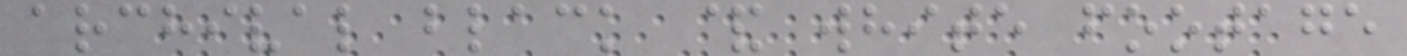archival black & white footage
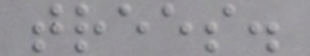trees.
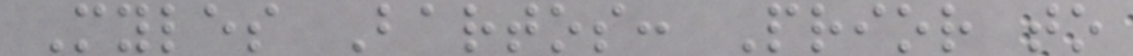Myles Bartos: Prior to
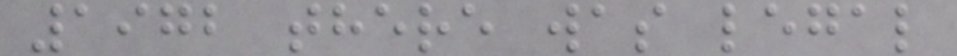1972 there was legal
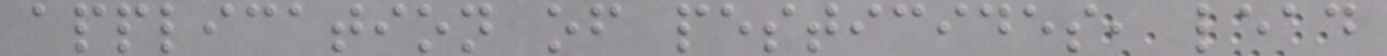application of pesticides, lead
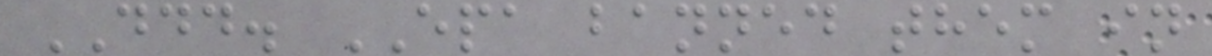DDD. EPA banned them in
